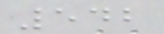542
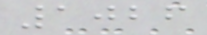1026
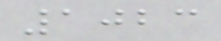1023
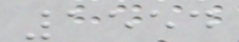1554
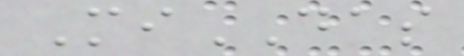MiDAS
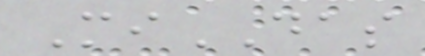MiDAS
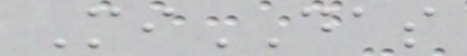MiDAS
